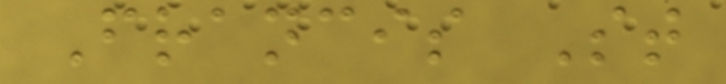Francis St
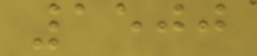1500
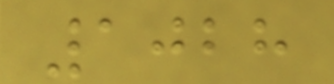1028
